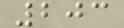203
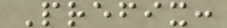Prefix:
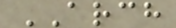ARCH
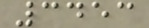3453
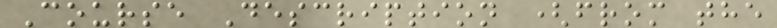Course Description (from the
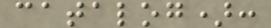catalog):
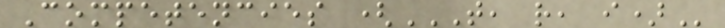Competencies (T, R, I)
